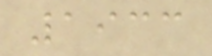1933
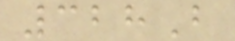328B
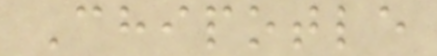Chipotle
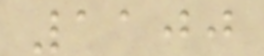1100
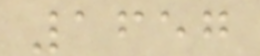1657
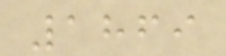1869
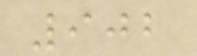902
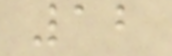12
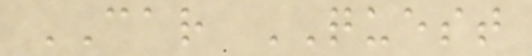CAR QUEST
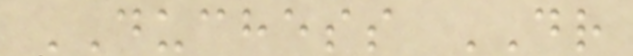DUCHESS DR
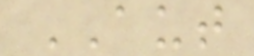AUT
